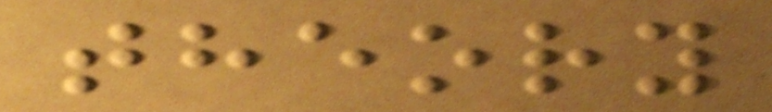theory
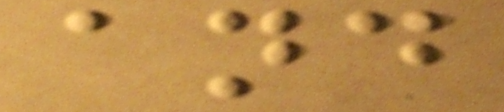and
